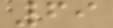69
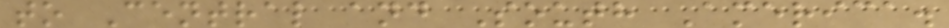to Central and South America.
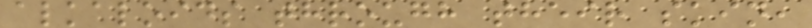alkaloids through their skin,
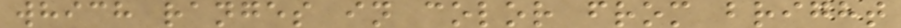which ranges in color from bright
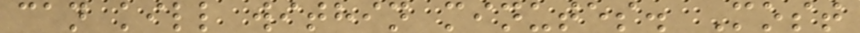can kill within minutes. Most
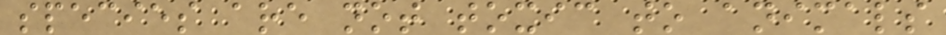species are not toxic to animals
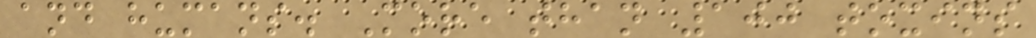and humans. More than 100 toxins
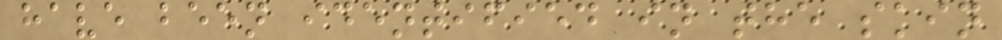have been identified in the skin
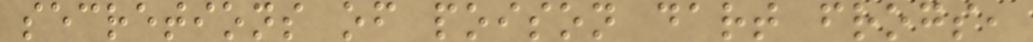secretions of poison dart frogs,
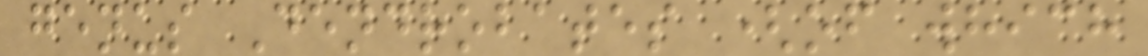genus Dendrobates (of which
